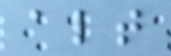alt
